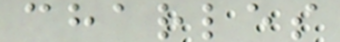charles
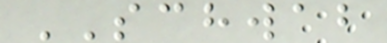SCHWAB
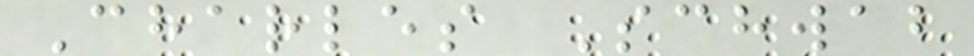Charles Schwab
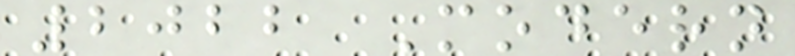2022 Modern
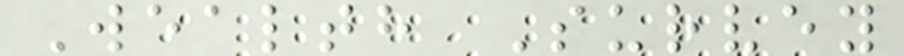Wealth Survey
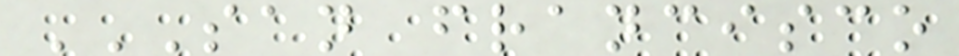SAN FRANCISCO
